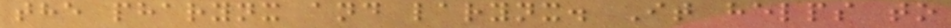the pharynx and larynx. It helps to
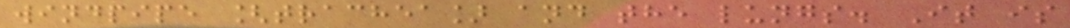windpipe [trachea] and the lungs. It is
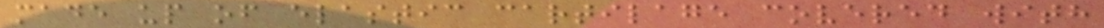made up of elastic cartilage covered with
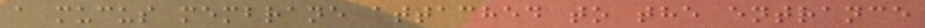a mucus membrane attached to the entrance
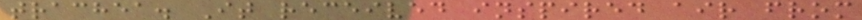trachea. It received inspired air from
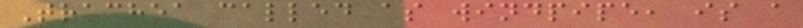Trachea called as windpipe, is a
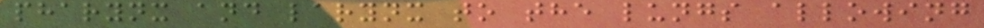pharynx and larynx to the lungs allowing
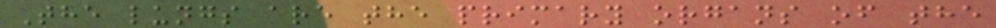The lungs are the primary organs of the
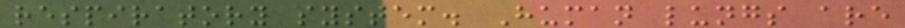respiratory system. Human lungs are
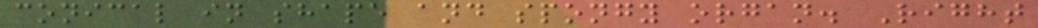conical in shape and spongy organ. Right
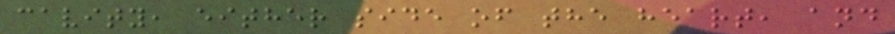cavity, either side of the heart, and
